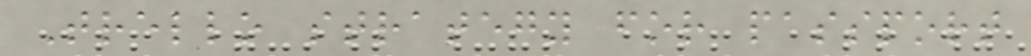Trello strategy for passport
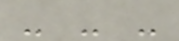- - -
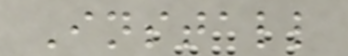Install
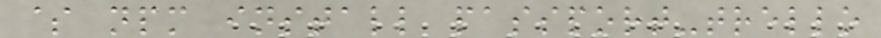$ npm install passport-trello
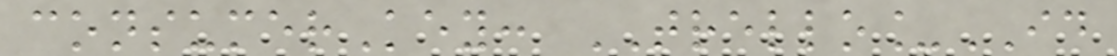consumerKey: TRELLO_ID
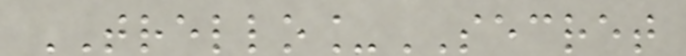TRELLO_SECRET
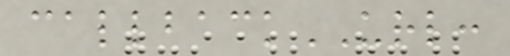callbackURL:
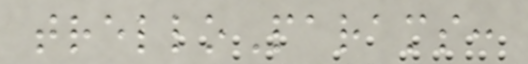trelloParams:
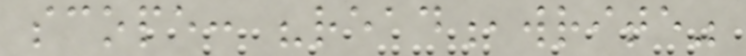scope: "read,write"
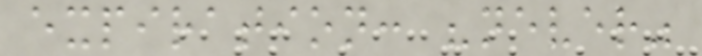expiration: "never"
